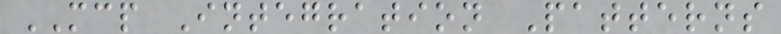MCP Integration Patterns
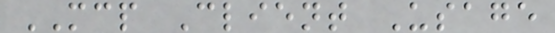MCP Client Usage
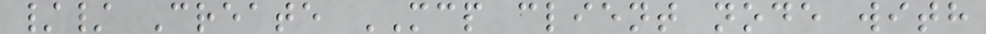// Create MCP client node with
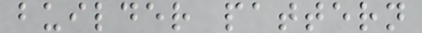builder pattern
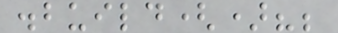.build()?;
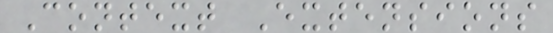Context Extensions
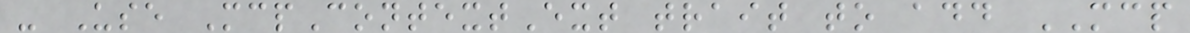- Use McpContextExt trait to add MCP
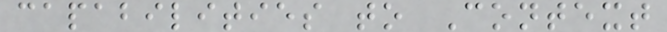capabilities to Context
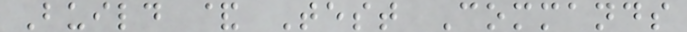Build & Test Commands
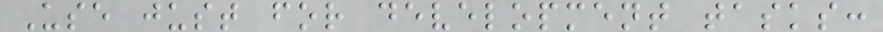Use just for development tasks:
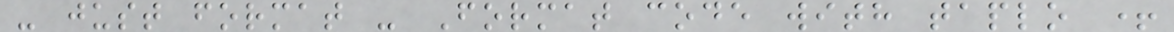- just format - Format code with taplo +
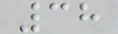38
